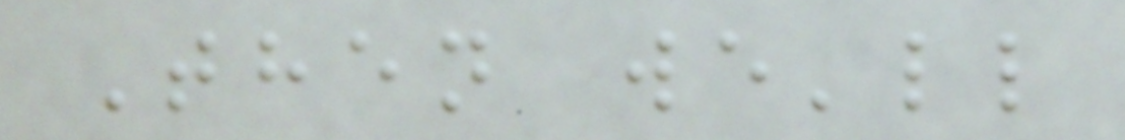Then we'll
